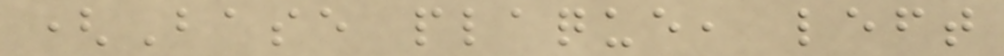(Base plaque, left
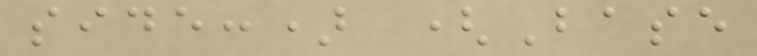side:) (Base
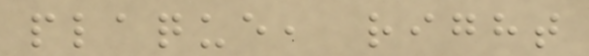plaque, right
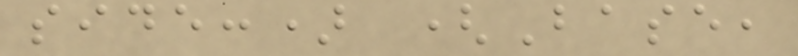side:) (Base,
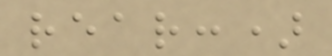rear:)
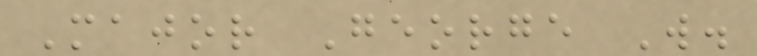Major George W.
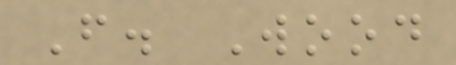F. Wood
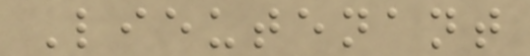Lieutenant
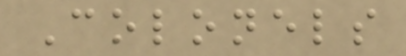Colonels
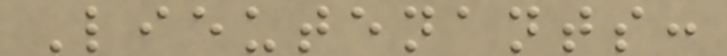Lieutenants:
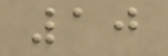10
